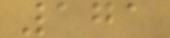171
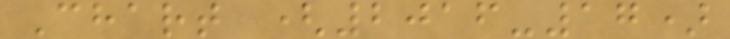Chart (2016-17)
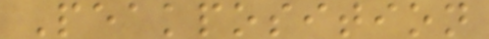Peakposition
